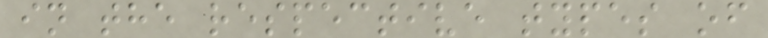in the respective types of
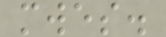mwes.
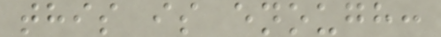this is enough:
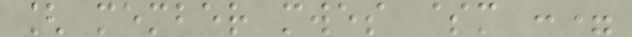[ member mwes $m :=
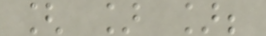[ ] ];
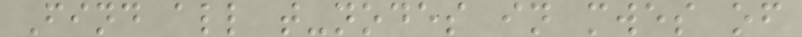Find all t-nodes in mwes of
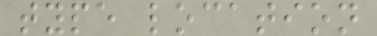type location
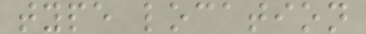type location
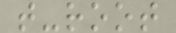t-root
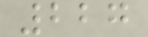227
